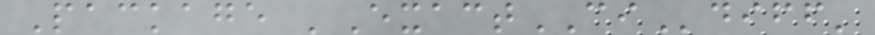Package 'ExactCIdiff'
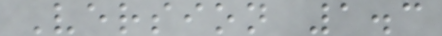Version 1.3
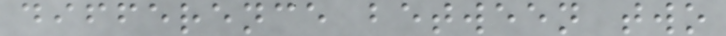difference between two
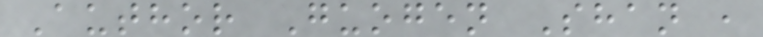Author Guogen Shan ,
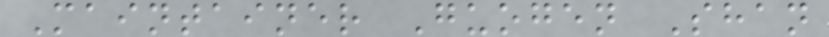Maintainer Guogen Shan
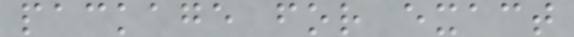package for exact
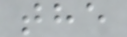the
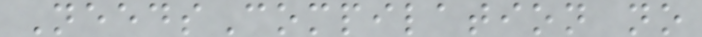NeedsCompilation no
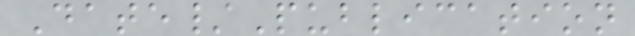Date/Publication
